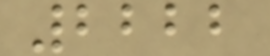2222
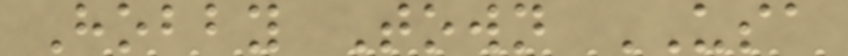Hobby Town USA
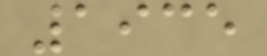1935
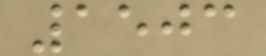1503
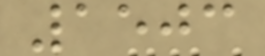1503
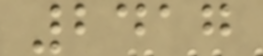2417
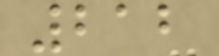212
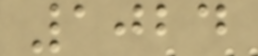1024
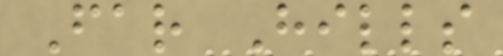Far Hills
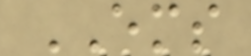EMS
